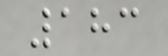183
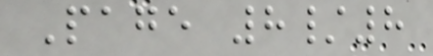Page 8/8
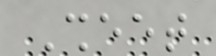Sheet
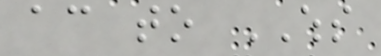according to WHS
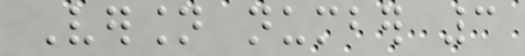Version number 3
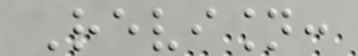Revision:
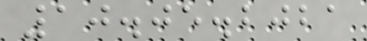10.05.2021
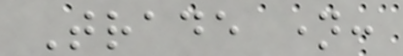Trade name:
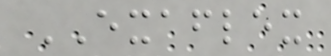EXAFLEX
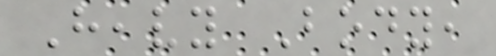Heavy Body,
